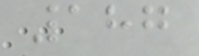187
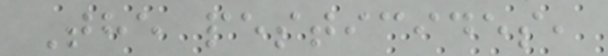The pesticides,
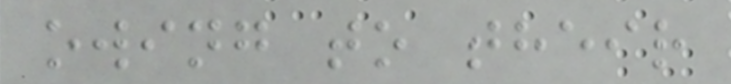owing to their
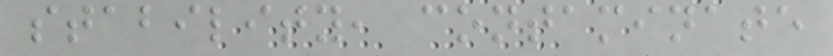stability, contaminate
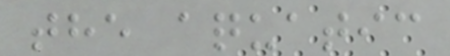the aquatic
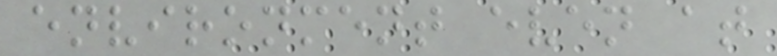environment even at
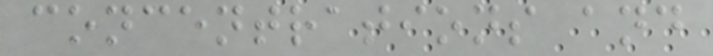concentrations and
